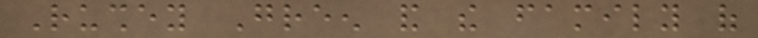Rushey Green and the family of
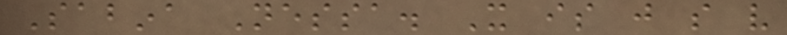Sabina Nessa. It is just so very
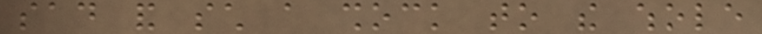sad and such a shock to the whole
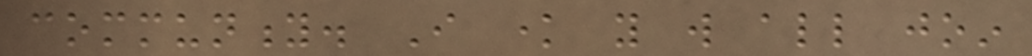community. I know you will all join
